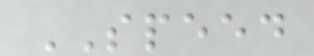SPEED
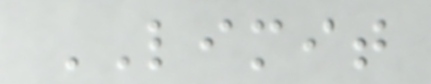LIMIT
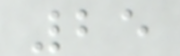25
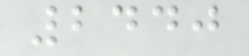2440
